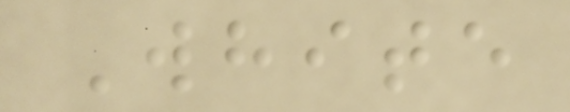White
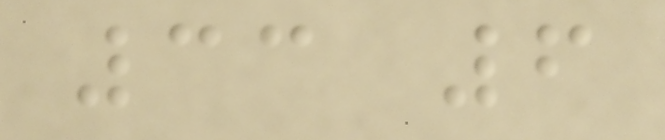33 6
